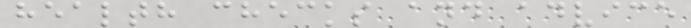health checks and advice
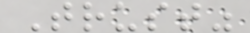Trust"
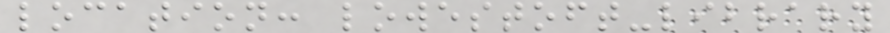location: lowestoft-library
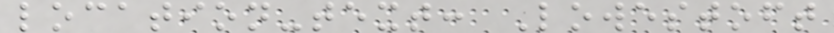location-text: Lowestoft
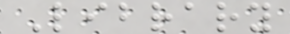Library
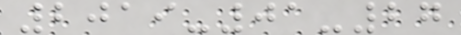2019-01-27
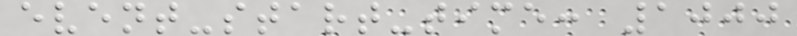event-start-time: 1000
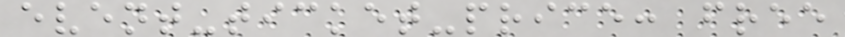event-ticket-price: free
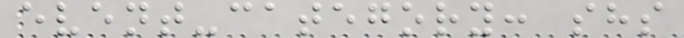event-category: shs
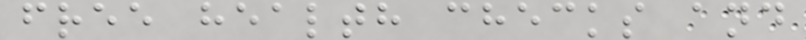free health checks and
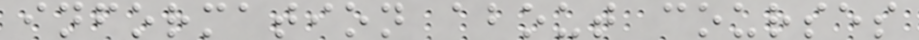information about courses
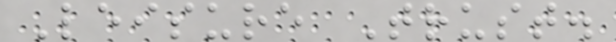Leisure Trust.
